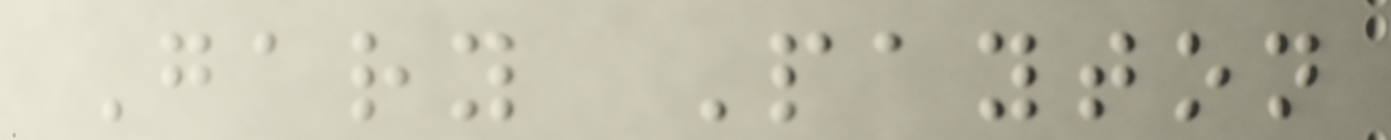Gary Payton
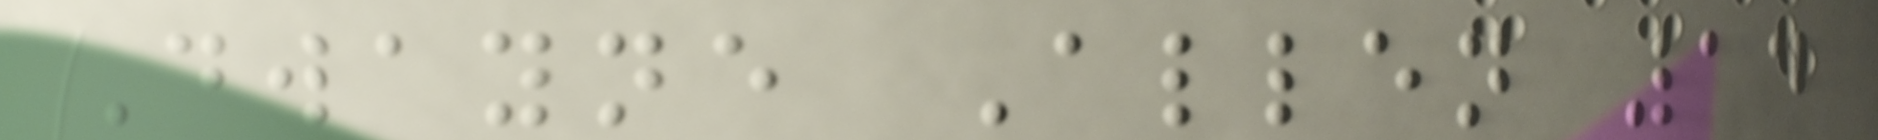Dwayne Allen 14
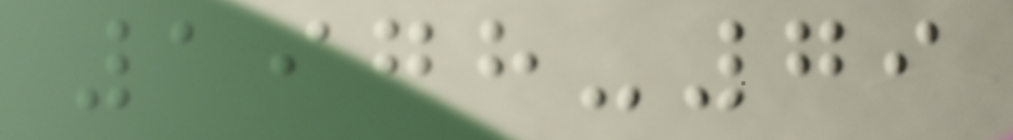1978-79
